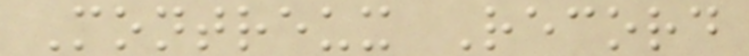Montreux Record
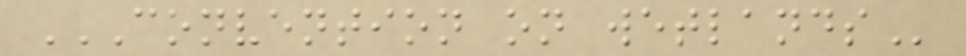CONVENTION ON WETLANDS
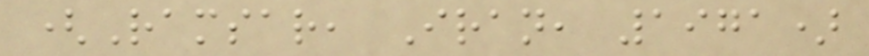(Ramsar, Iran, 1971)
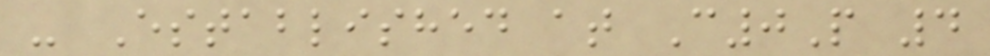- Established at C0P 4
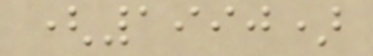(1990)
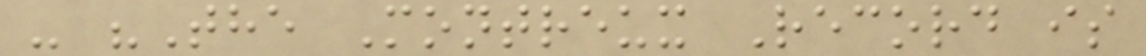- "The Montreux Record is
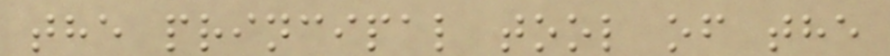the principal tool of the
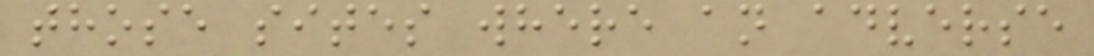those sites where an adverse
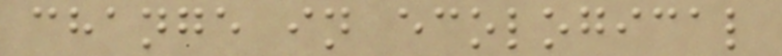change in ecological
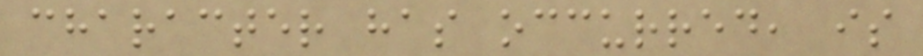character has occurred, is
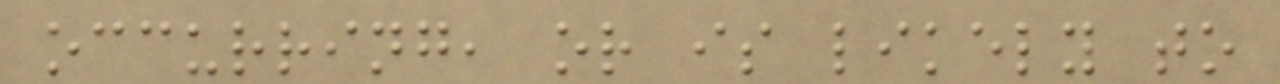occurring, or is likely to
